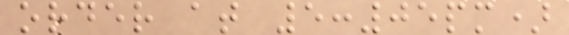order at 5:05pm)
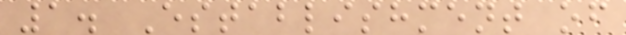1. Establishment of
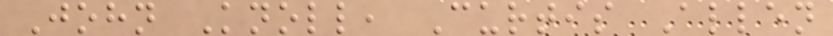John Knoll, Curtis Allen
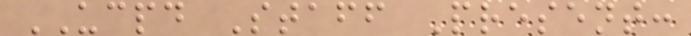UCPD Staff Present:
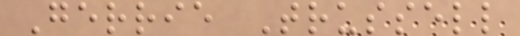Gerrie Trussell
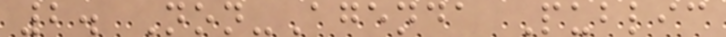2. Non-Agenda Public
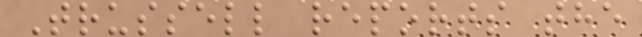Trussell reports the
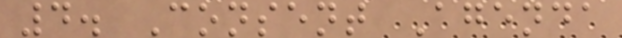4. Consent Agenda
